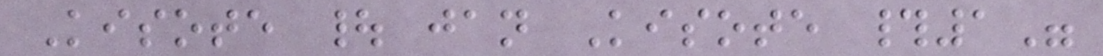Kisote | jan Kisote #1"
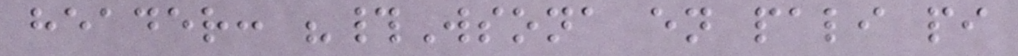header: "#Wsona en pali pi
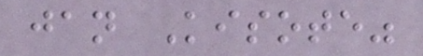jan Kisote"
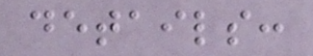details:
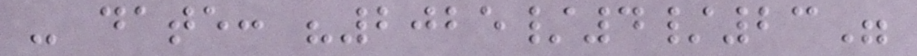- date: "2025/4/23"
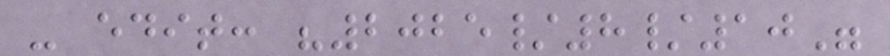- edit: "2025/8/10"
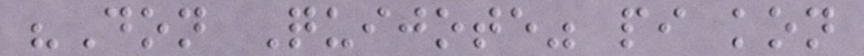"Don Quijote" pi kon
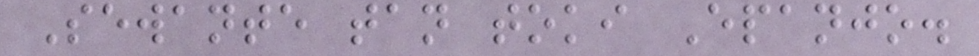Sewante tan toki Epanjo.
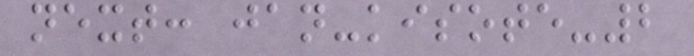next: jan-kisote-2
